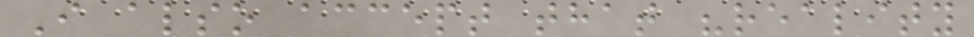I also accept that "reality
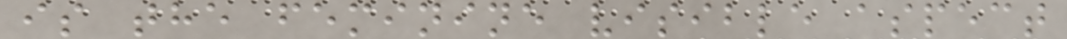is the feminine visible aspect
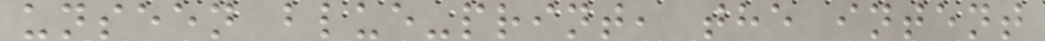unseen blue-print, the intent
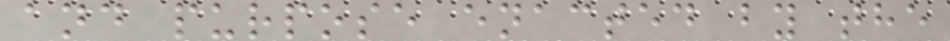and purpose enacted by the
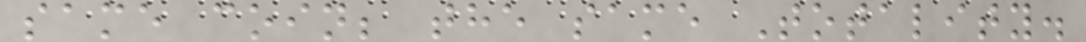same coin; the same Totality.
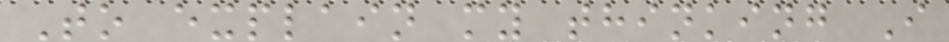To explain my thinking I
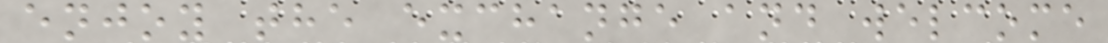enjoy the exchange and welcome
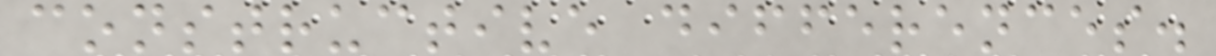constructive differences.
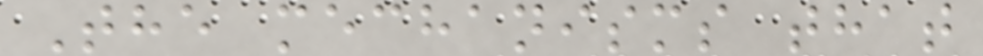The mechanisms that
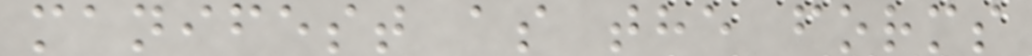manifest as the forms
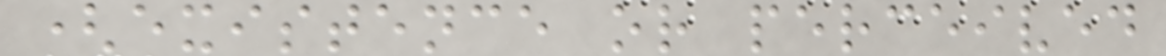(existence or perceived
